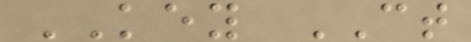KEY CT
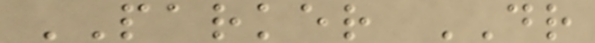PARKER DR
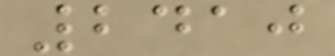2410
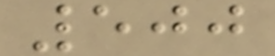500
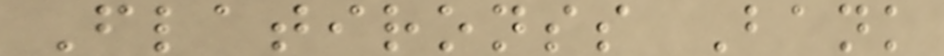Flatironss Bank
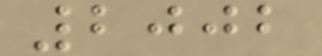2002
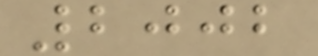2002
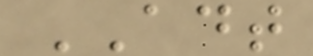ADT
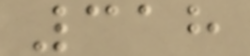318
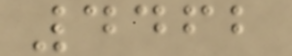4462
